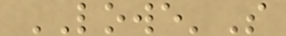LOWE'S
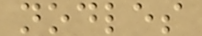nodles
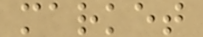market
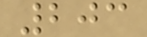203
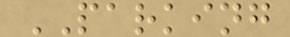PARKING
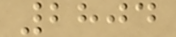2804
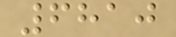6810
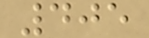405
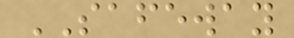SAFEWAY
